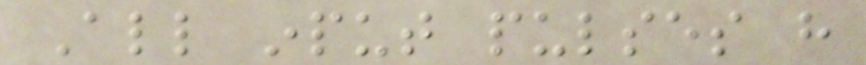All input pulses have
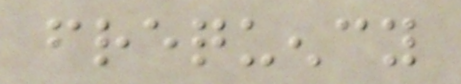frequency
